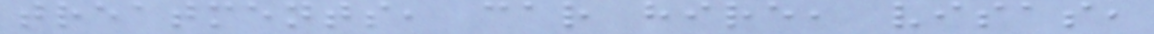treatments, car hire, visas,
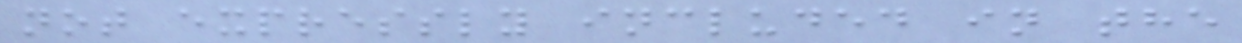not expressly included in the
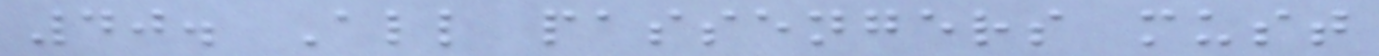40. All passengers must
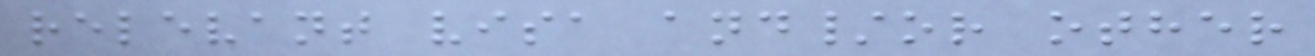relevant visa and/or other
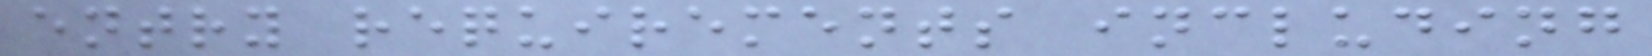entry requirements including
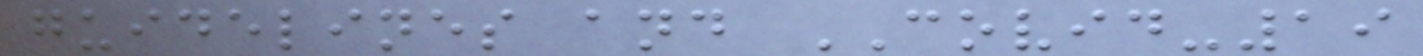guidelines and COVID-19
